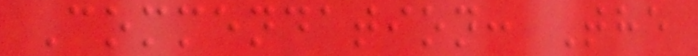Commendation: The
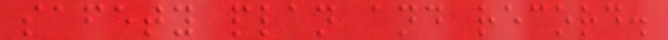safety plan and record.
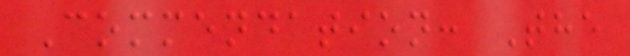Commendation: The
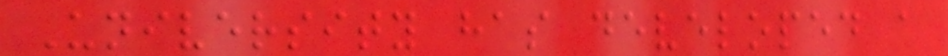University has developed a
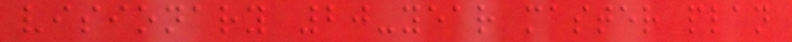visionary 20-year master plan
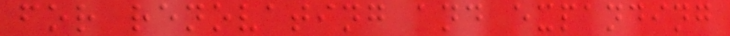for renovating and expanding
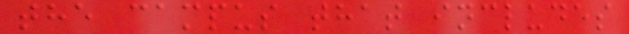the campus that includes
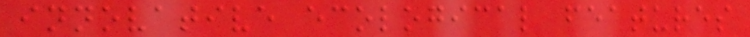innovative ecological features
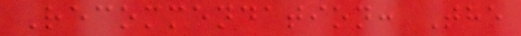Recommendation: The
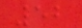52
